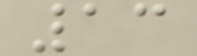13
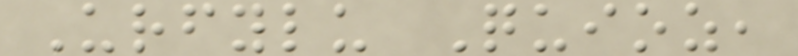Urfylu Quioz,
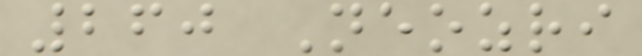260 Neozri
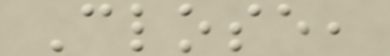Close,
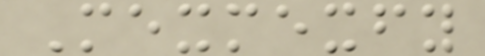Mexmexfy
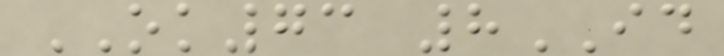OK73 8ID
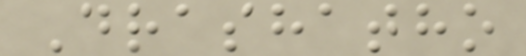Drashatho
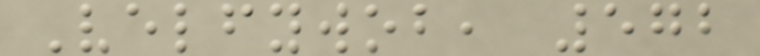Velfywob, 572
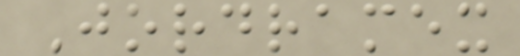Jordramex
